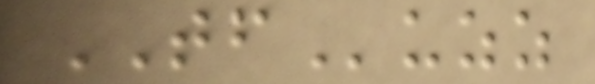TFuzz
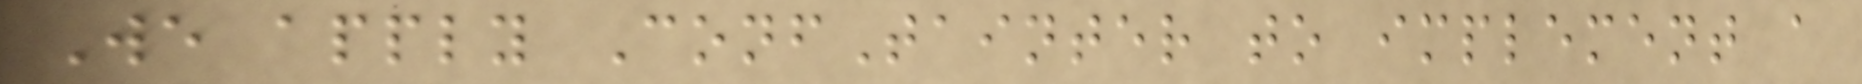We apply ConfTainter to implement a
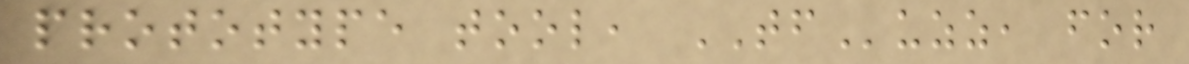prototype tool, TFuzz, for
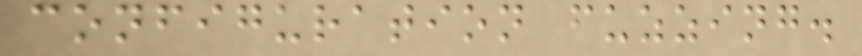configuration fuzzing.
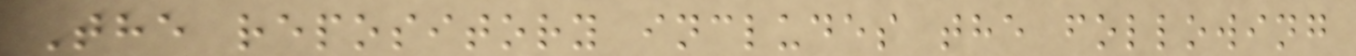The repository includes the following
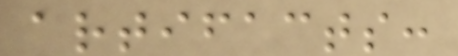artifacts:
